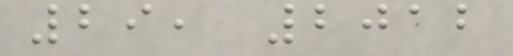29, 2012
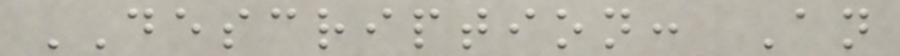DESCRIPTION: An
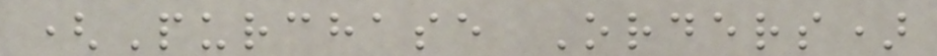(Purchase Orders)
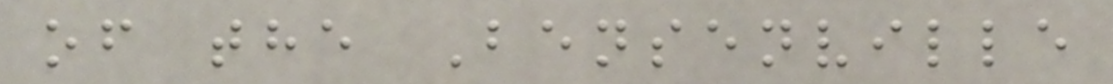of the Bensenville
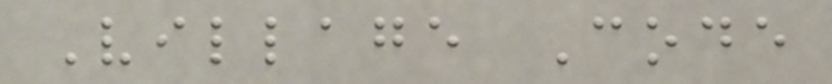Village Code
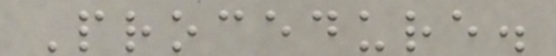Procedure.
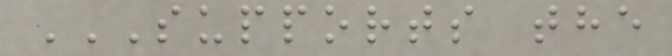SUPPORTS THE
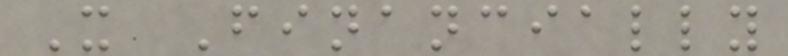X Financially
